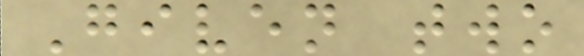Given two
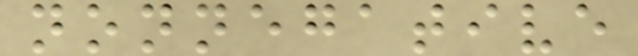nonnegative
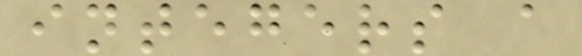integers a
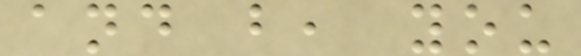and b, you
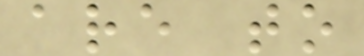are to
